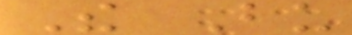The Bu
